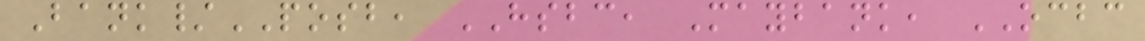Bank/POSB, HSBC, Maybank, OCBC
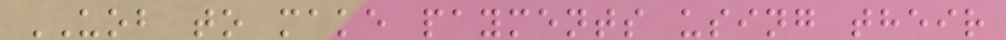UOB to make payments using their
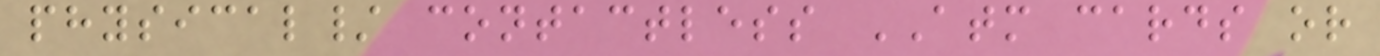physical/ contactless ATM cards or
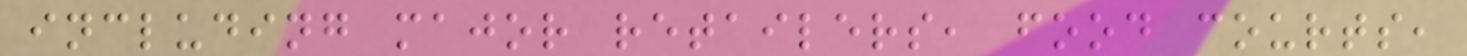including major retailers, food courts,
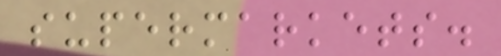supermarkets.
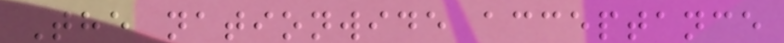The nationwide acceptance
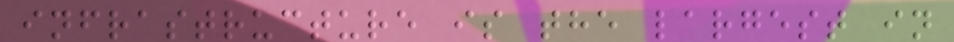infrastructure is the largest in
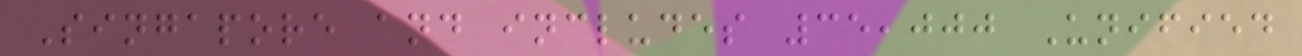Singapore and includes 35,000 Unified
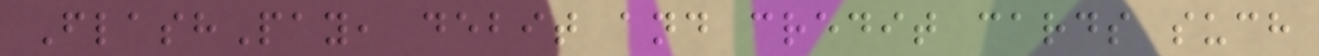FlashPay, debit and credit cards such
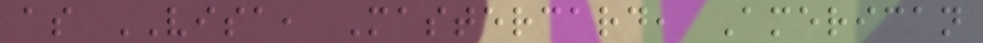as VISA, Mastercard, American
